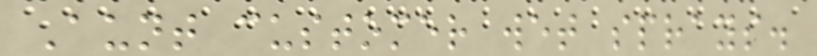Aunt customer wet sprays.
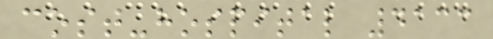cost-hospital 4133
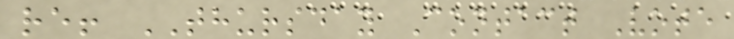re! THURSDAY Contact Vote
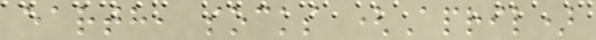earth, socks (April)
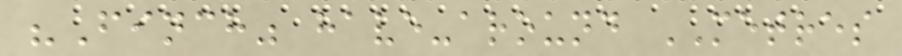"Finch" have-around METRES
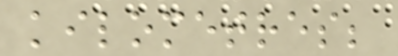kilometres;
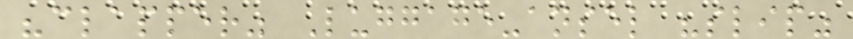"clapper" Luggage-ansel "slip"
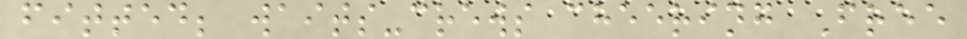fitted; waits-crews cheering Free
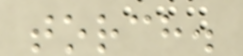torch.
